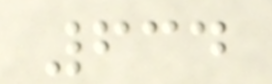634
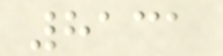8131
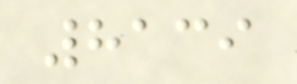8139
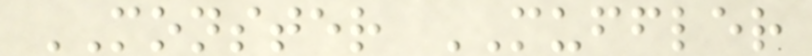MONSTER MUFFLER
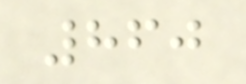860
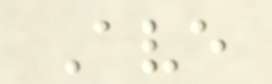Ave
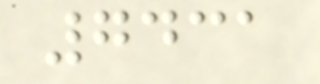7431
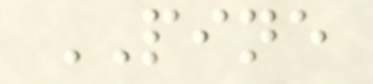PINE
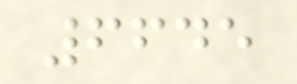6645
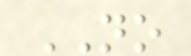NO
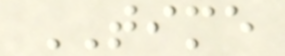TIME
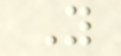Y
